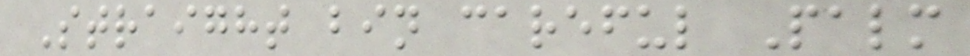Straight bin careful Palm
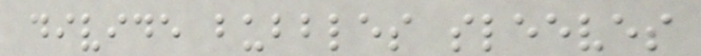divide bubbles sleeves
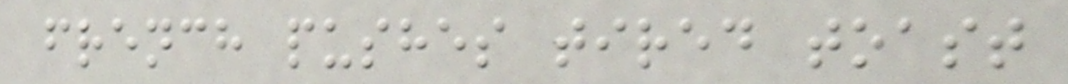french pushes tired toast
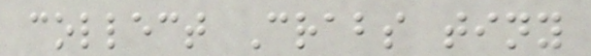collect Crabs tiny
